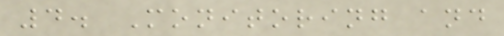4. Monitoring and
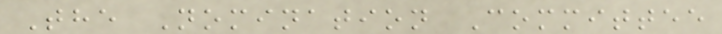The Nomination Committee
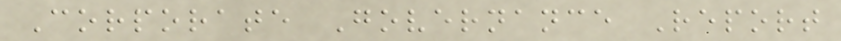Corporate Governance Report
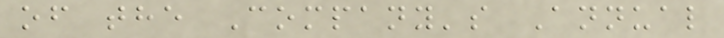of the Company's Annual
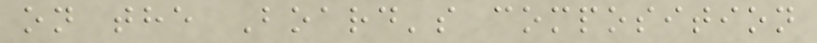on the Board's composition
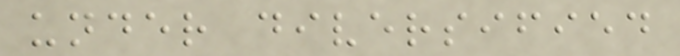under diversified
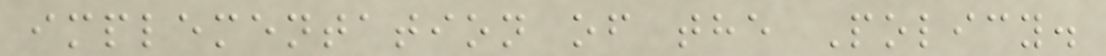implementation of the Policy.
